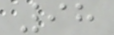98
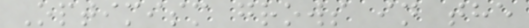Optimism grows in the
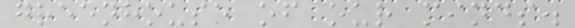greenhouse of our minds.
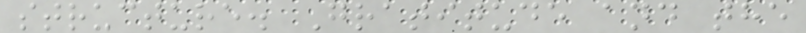structure. Gratitude and the
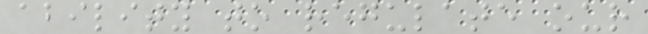ability to regulate our
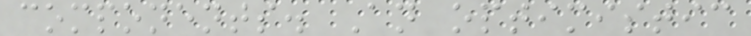components. An optimistic
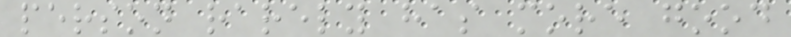person rarely has more good
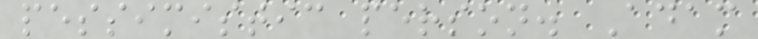pessimistic person. Adam
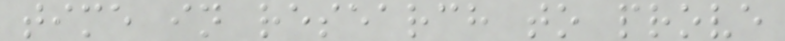time in research to prove
